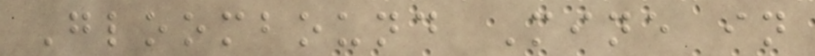Gloombound Mine in
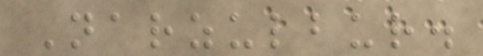Narzulbur.
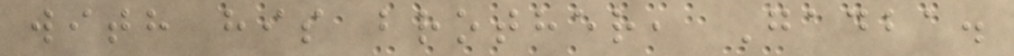with his brother, Gadba.
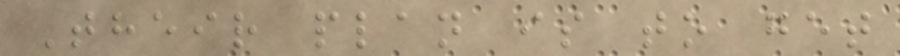Their plan is to get
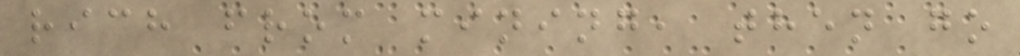rich from mining, then go
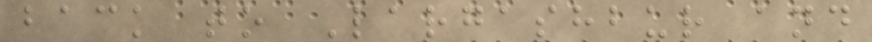back to Largashbur and
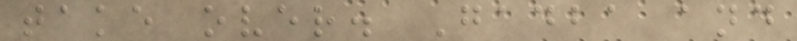take over. Gadba and
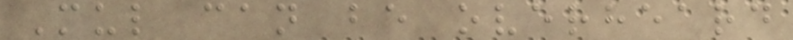Mul can be overheard
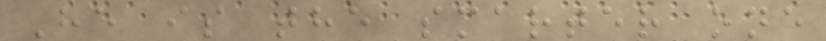He is the smarter one
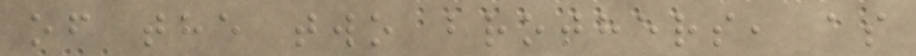of the two brothers, as
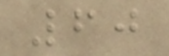60
